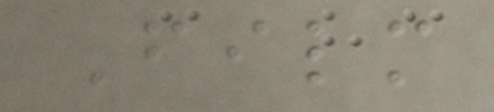Film
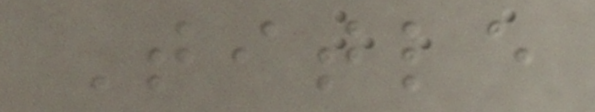Title
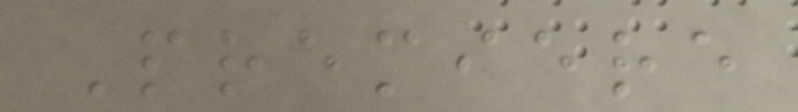Premiere
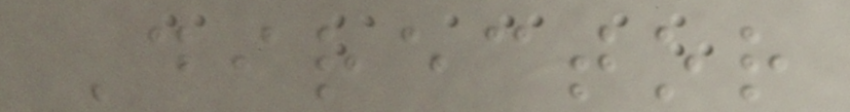Director
